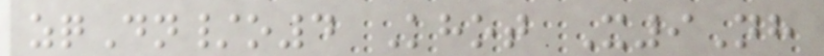zqDn/o4 Khot X9Nh
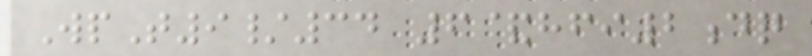WpT9/34 6&hfi2dq
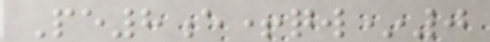Pe8e+qw*0
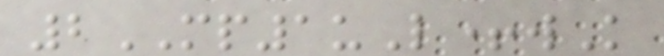2MP1uL+wK
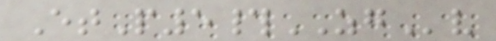EtP5#ZGv
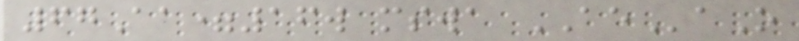67Aa=16w mswa AEaO
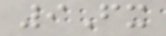9Fx
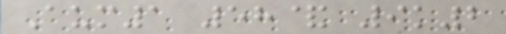Aum1 58& 9k2
